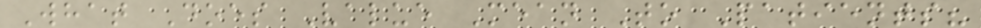What Does Value Mean To Patients?
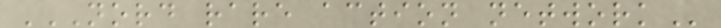NORD RARE ACTION NETWORK
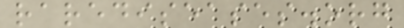rarediseases.org
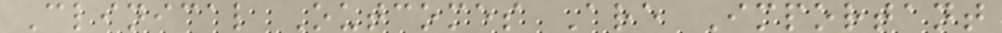Clinical Outcomes Are Important
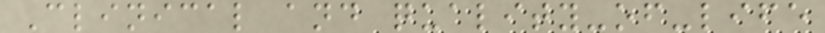Clinical and quality-of-life
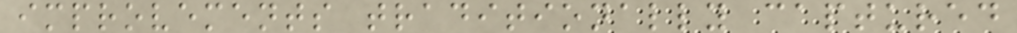improvements traditionally captured
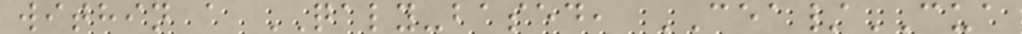within a QALY-based, CEA/CUA
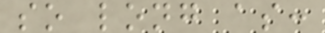so long as:
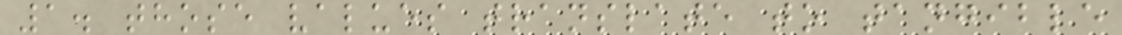1. those values translate to tangible
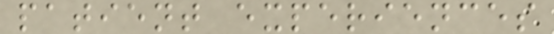patient experiences
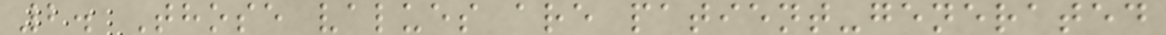2. Those values are patient-generated
